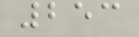253
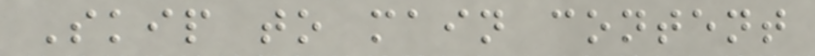Skip to main content
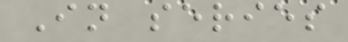In series
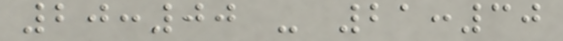20:00 - 21:30
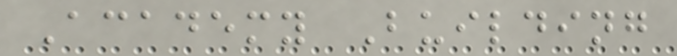Academy Building
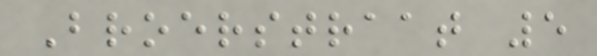Broerstraat 5
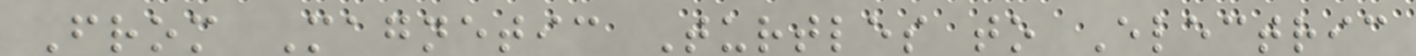From Magnetic Turtles to Electric
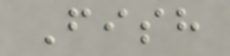Fish
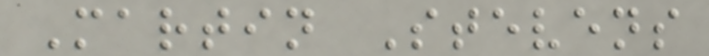Martin Stevens
